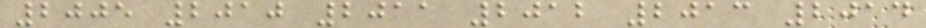2005 2010 2011 2012 2013 2014
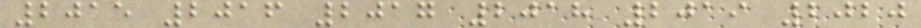2015 2016 2017 2018 2019 2020
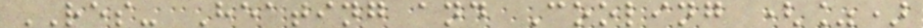RES- Heating and Cooling (%)
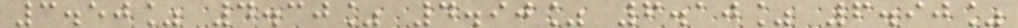3.50% 4.30% 4.90% 6.10% 6.90%
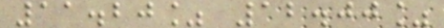11.20% 12.00%
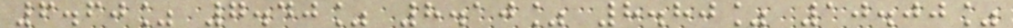6.60% 7.40% 8.10% 8.80% 10.00%
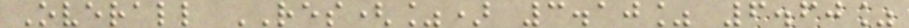Overall RES(%) 3.10% 6.60%
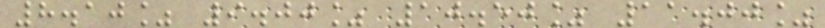8.10% 9.00% 10.50% 11.00%
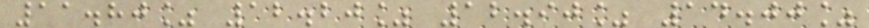11.80% 12.20% 12.90% 14.00%
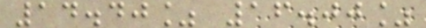14.40% 16.00%
